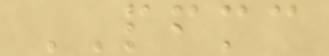PFMC
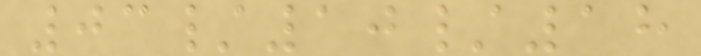03/10/18
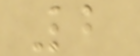2
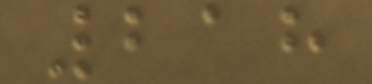218
